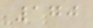170
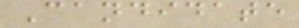Candidate
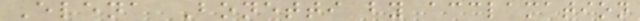Elena Bonetti by acclamation
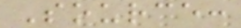Source:
